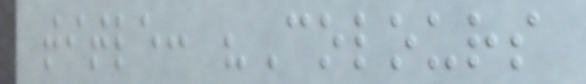title: "Colours
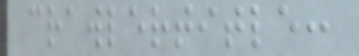crawlertitle:
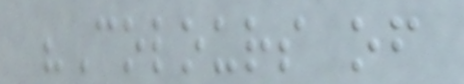"Colours of
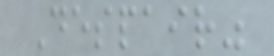Despair"
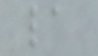la
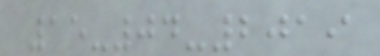15-04-2019
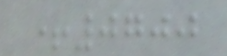+0700
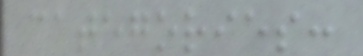categories:
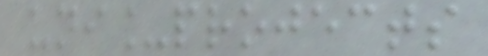uni_projects
